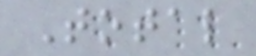Total
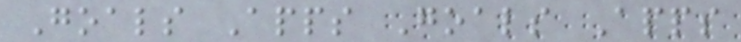Goals Apps Goals Apps
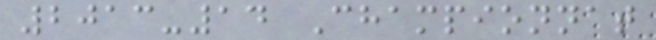2013-14 Championnat
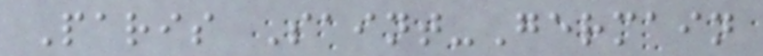Paris Saint-Germain
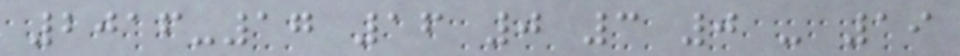2016-17 16 0 3 0 - 19
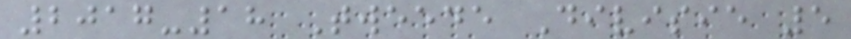2017-18 Tweede Divisie 5
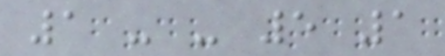1 - - 5 1
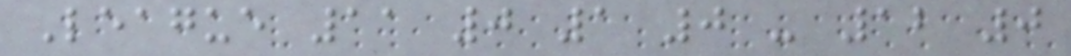League 11 0 1 0 - 12 0
